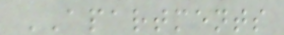APARTMENTS
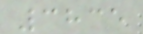3835
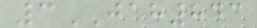3JAH843
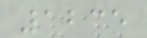1235
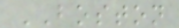BOSTON
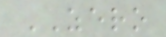ZERO
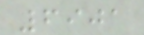6901
